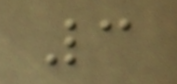3
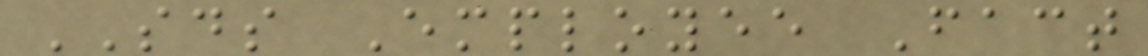SDS Employee Fact
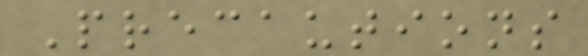Precautions
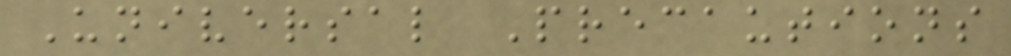Universal Precautions
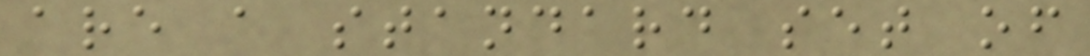are a standard set of
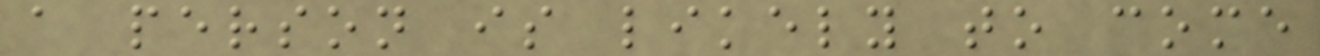a person is likely to come
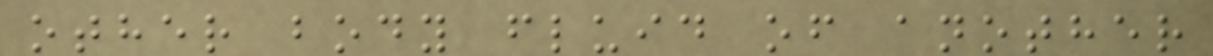other body fluid of another
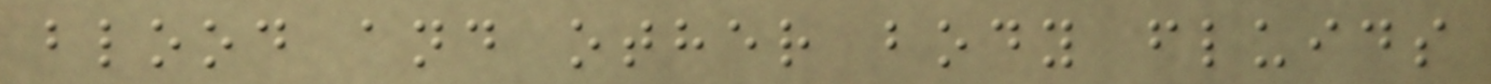blood and other body fluids
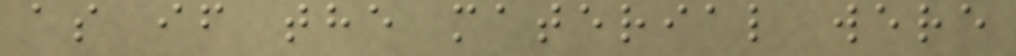as if the material were
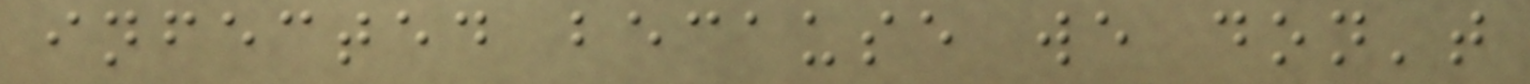infected because we don't
